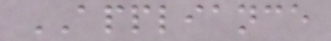APPLIANCE
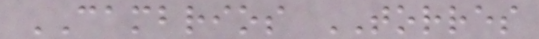CAMBRIOS TORRES
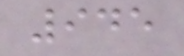945
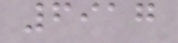6917
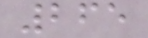265
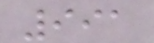991
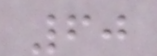60
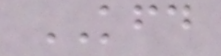KFD
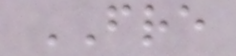FRE
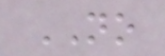NO
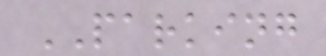PARKING
